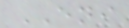ENI
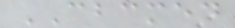CBCMED
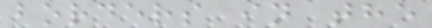borders in the
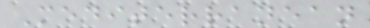Mediterranean
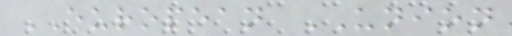EUROPEAN UNION
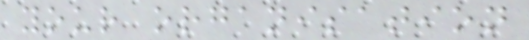your organisation
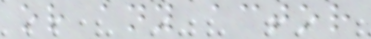or any actor
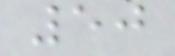50
